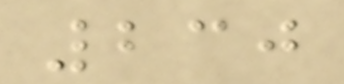230
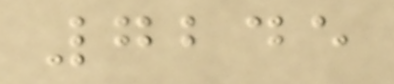7245
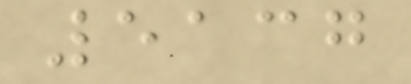5137
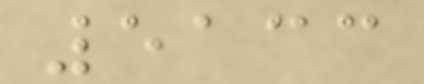5133
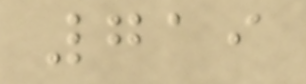719
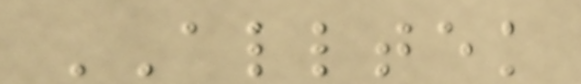ALLTEK
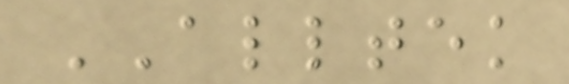ALLTEK
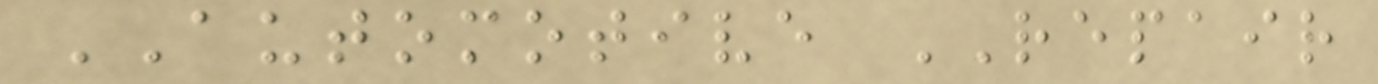AUTOMOTIVE REPAIR
